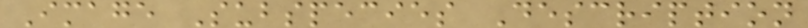Image Subspecies Description
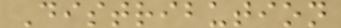Distribution
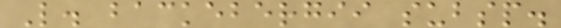L. backebergii subsp.
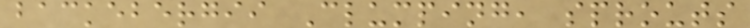backebergii Clumping, sprouts
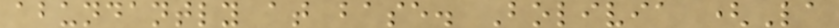abundantly at base. Bolivia (La
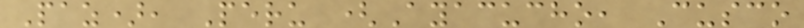Paz), Peru (Ayacucho, Cusco
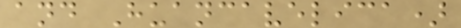and Huancavelica)
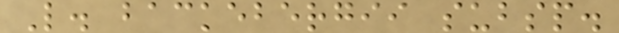L. backebergii subsp.
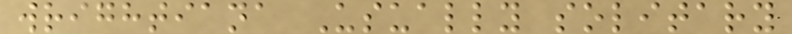wrightiana Usually solitary
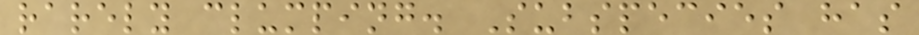rarely clumping. Subspecies has
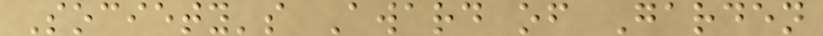Society's Award of Garden
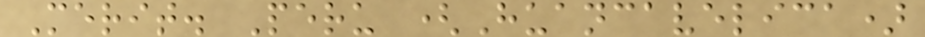Merit. Peru (Huancavelica)
